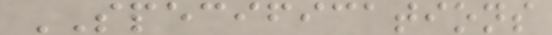SPECIFICATIONS
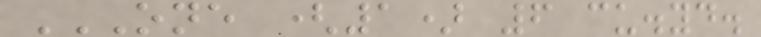ONE (1) 6 CU.YD.
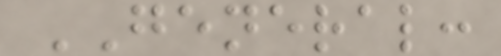GENERAL:
